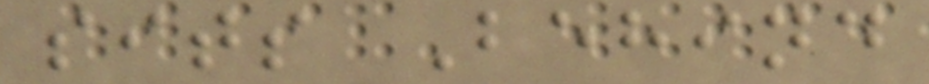sits Behind
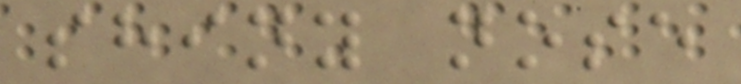shiny nose
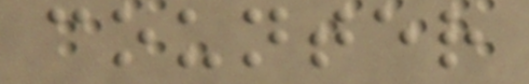counter
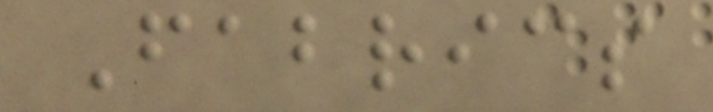Fabrics
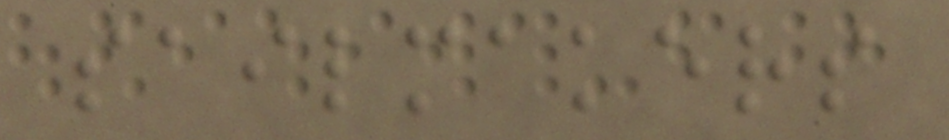sailmakers
